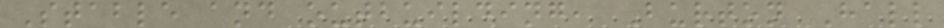Stable and outbuilding, Burton Hall
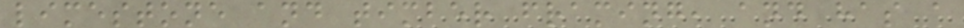limestone and timber framing, and has a
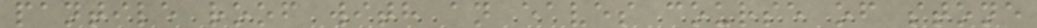pantile roof with an eaves course of stone
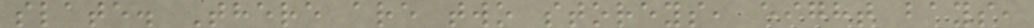slate. There are two storeys, eight bays,
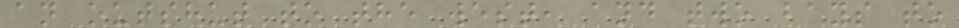an outshut to the west, and two bays to
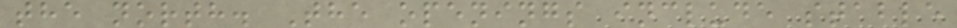the north. The openings include stable
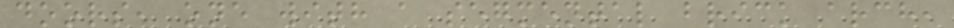doors, one with a segmental brick arch,
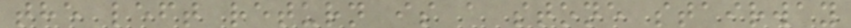the left return is a stone stairway
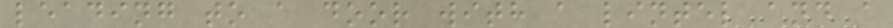leading to a door with a lintel and a
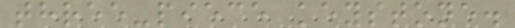three-piece keystone.
